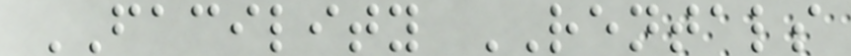FACILITY RENTALS
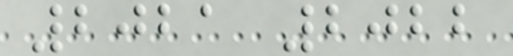2021 2022
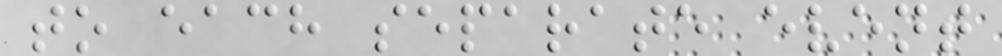to each separate event
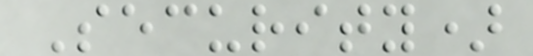Security)
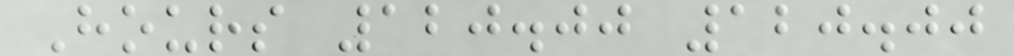Hours 120.00 120.00
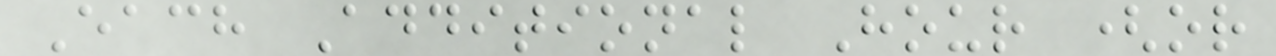Each Additional Hour (or
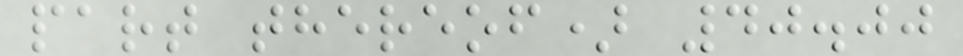part thereof) 40.00
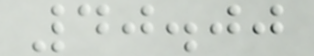40.00
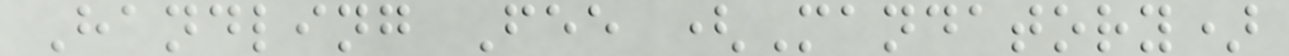Handling Fee (Mandatory)
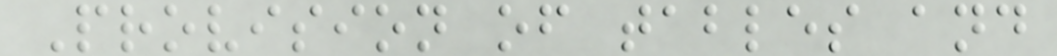Provision of tables and
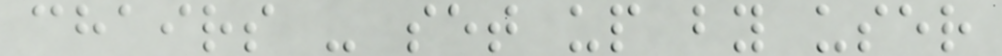chairs - set up by user
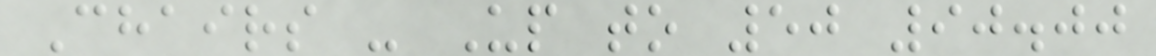Chairs - Up to 50 90.00
